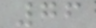76
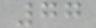77
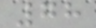78
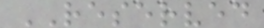RESERVED
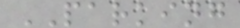PARKING
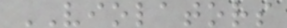VIOLATORS
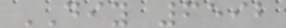DIY 6592
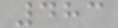483
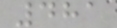481
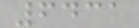6431
